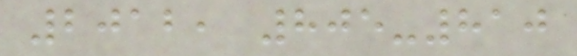2012, 805-810
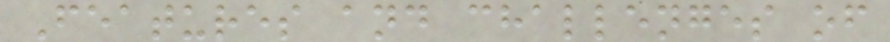Features and challenges of
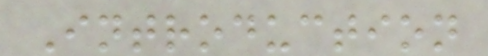Introduction
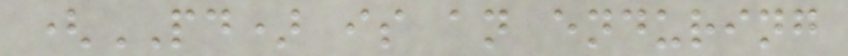(PD) is an enduring
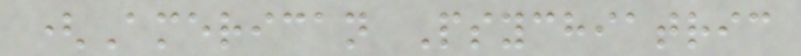(American Psychiatric
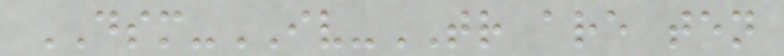DSM-IV-TR are ten
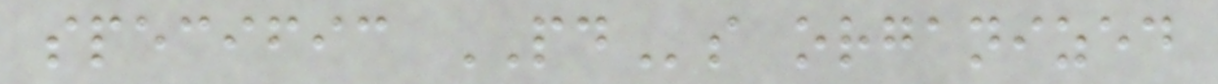specific PDs organized
